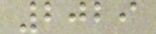2029
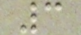3
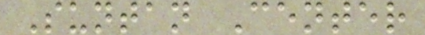Suntan Center
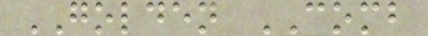GOLDEN COMB
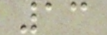13
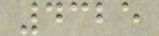4325
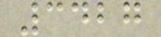3427
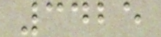3425
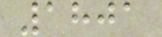1801
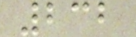232
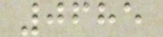0685
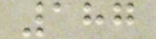187
